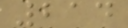214
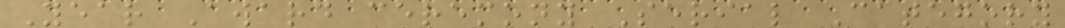Year Award ceremony Serial Category
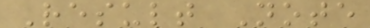Result Note
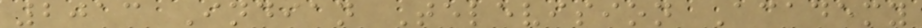2013 Indian Television Academy
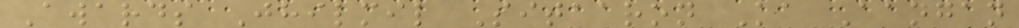Awards Jhilmil Sitaaron Ka Aangan
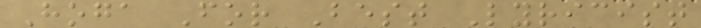Hoga For Best Lyricist
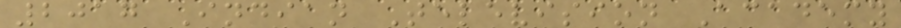2017 Indian Television Academy
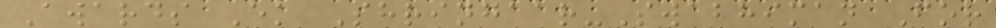Awards Ek Shringaar-Swabhiman For
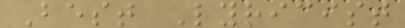Best Lyricist
